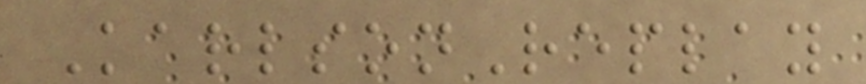KarlsonReplay
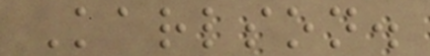Karlson.
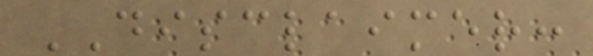DISCLAIMER:
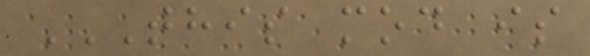THIS MOD IS
